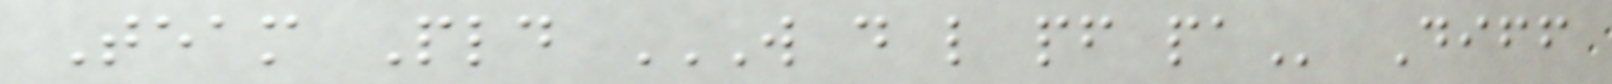Team Pld W D L PF PA Diff
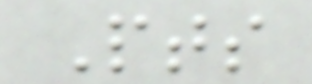Pts
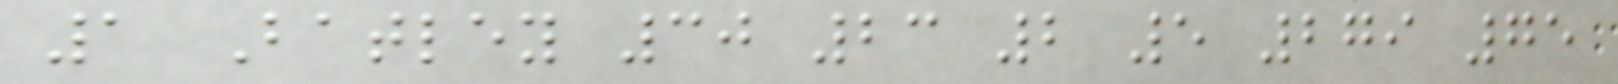1 Batley 30 23 2 5 279 75
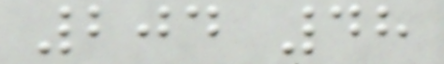204 48
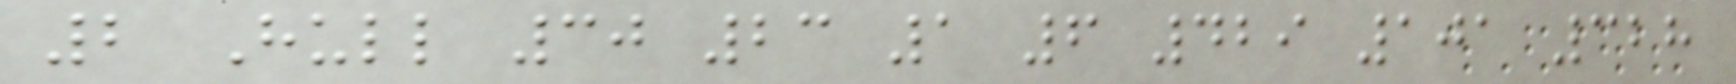2 Hull 30 23 1 6 429 101 328
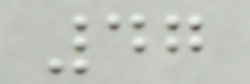47
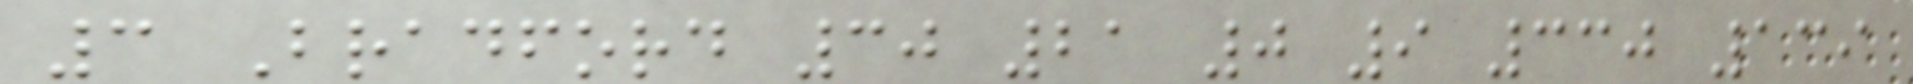3 Bradford 30 21 0 9 330 139
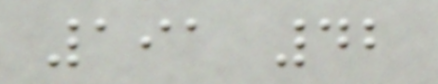191 42
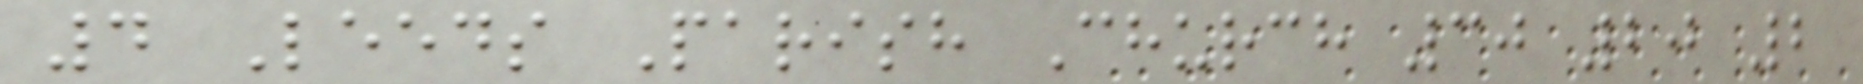4 Leeds Parish Church 30 20 2
